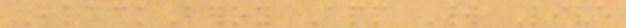BlackBerry App World Live
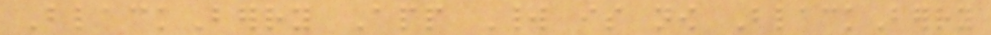BlackBerry App World is now BlackBerry
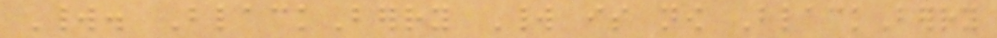World. BlackBerry World is now BlackBerry
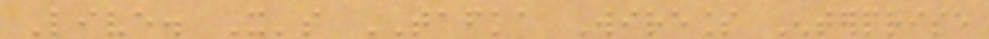Live. It's TAFKA Wireless Enterprise
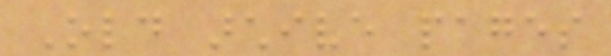Old archive pages
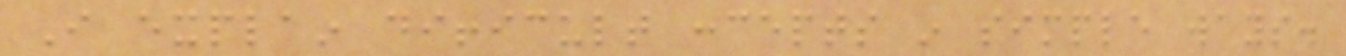I explain difficult concepts in simple ways.
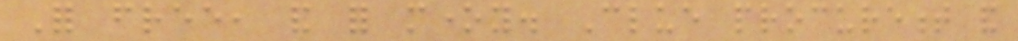For free, and for money. Clue procurement and
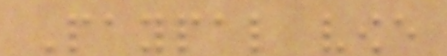Paypal vowe
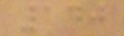140
